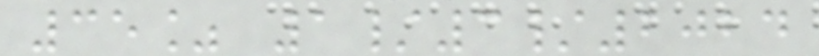35% 1/3/2024
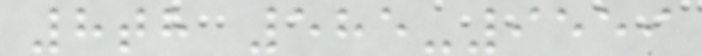8th 585-9559
